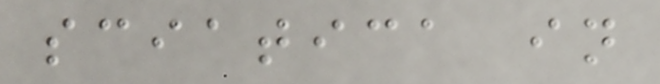sciatica in
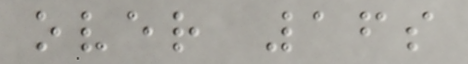over 16s
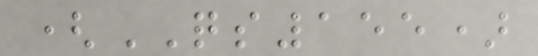(QS155)
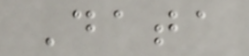Data
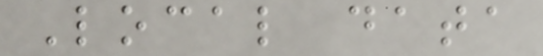Local data
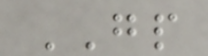GP
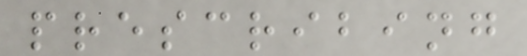prescribing
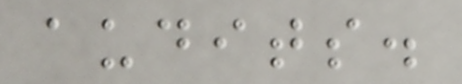audits.
